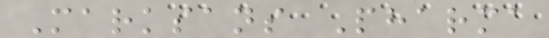Marksans Pharma
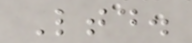Ltd.
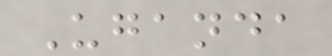Uganda
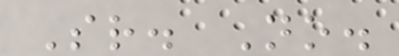Sr. No.
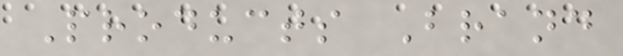Products Brand
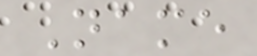Name
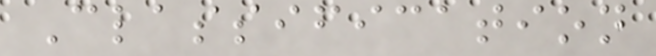Classification
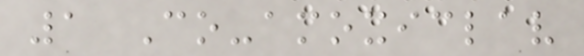1 Co-amoxiclav
